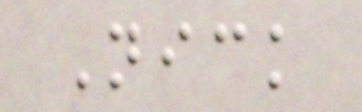Nick
